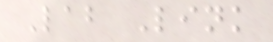Lab Link
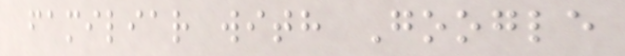familiar with Google
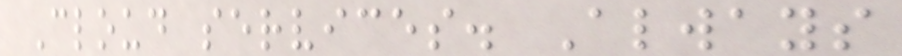Cloud services. Always
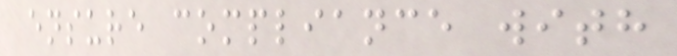ensure compliance with
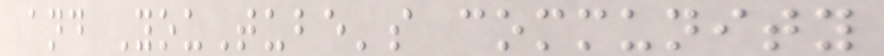and YouTube's community
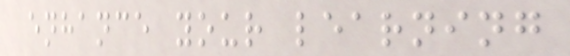enhance your learning
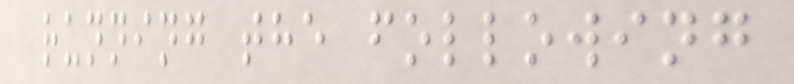running the following
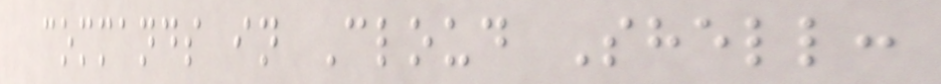commands in Cloud Shell:
